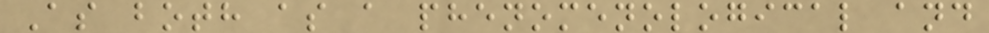As both as a phenomenological and
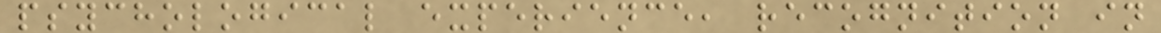psychological experience, recognition in
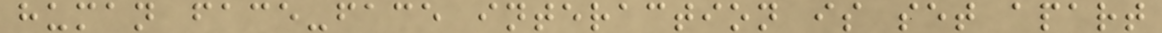human face-face interaction is set apart
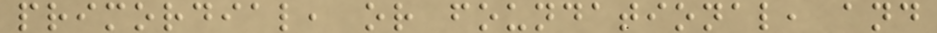primordial, or foundational, and
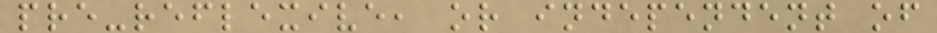pre-reflexive, or independent of
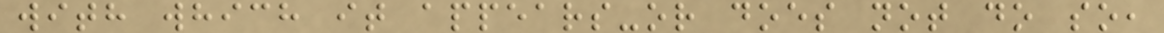with which it appears-or does not do so,
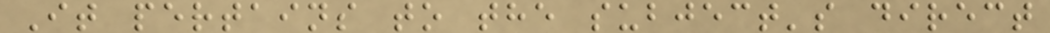It pertains to the subject's direct
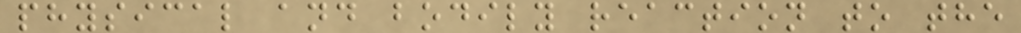physical and bodily reaction to the
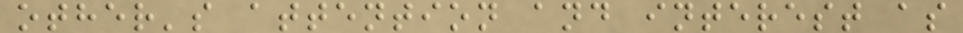other's attention and interest as
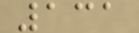131
